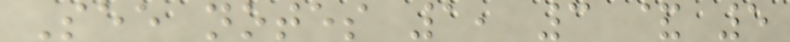See notes 1, 3 & 5
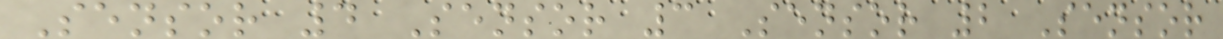Sensor 4 Sensor 3 Sensor 2 Sensor
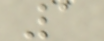1
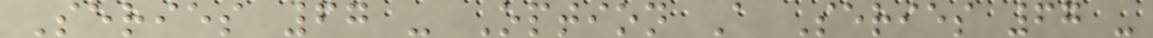Series 67 - Option A Series 67 -
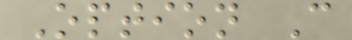Option C
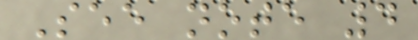See note 4
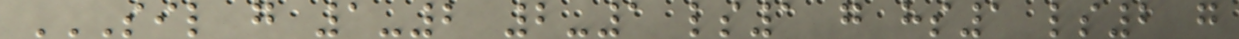SIL G 1-2 2-1 LS1 G HS1 LS2 G
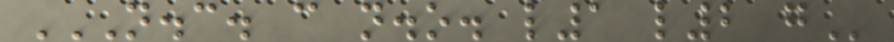N.C. C N.O. L1 L2 G
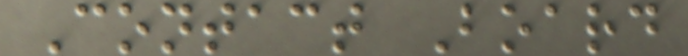Contact Board
